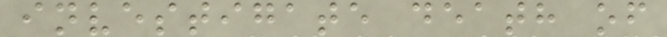investigate death of
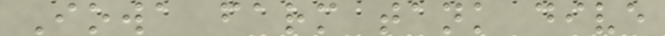Iowa farm tank dive
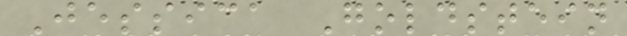Jessica Goldstein
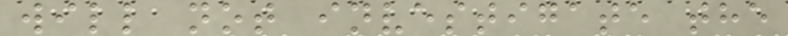will not investigate the
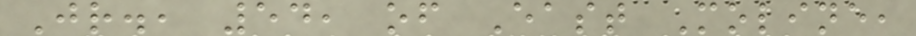Jr., 54, of East Moline,
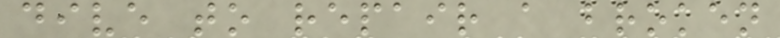dive to repair a broken
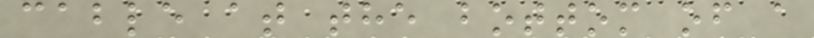cable at the bottom of a
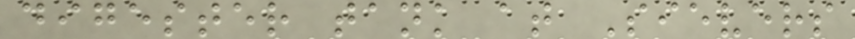digester tank at Sievers
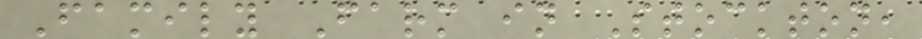Family Farm in Stockton,
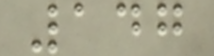147
